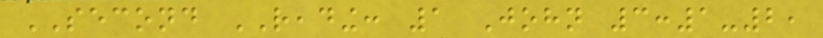SECOND READING: 1 John 3:1-2,
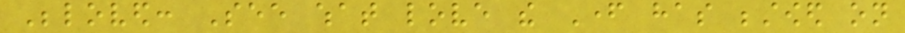Beloved: See what love the Father has bestowed on
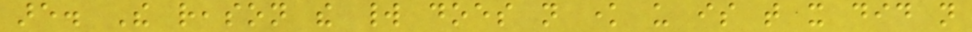are. The reason the world does not know us is that it did not
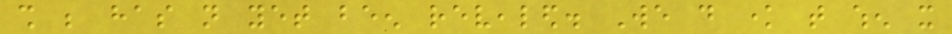shall be has not yet been revealed. We do know that when it
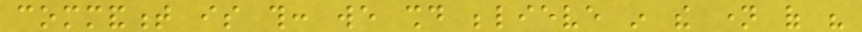commandment is this: we should believe in the name of his
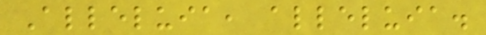Alleluia, alleluia.
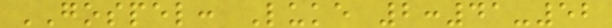GOSPEL: Luke 2:41-52
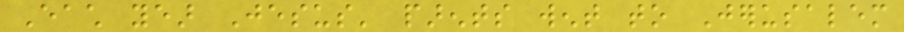Each year Jesus' parents went to Jerusalem
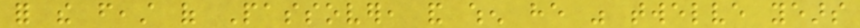for the feast of Passover, and when he was twelve years
